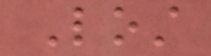Lost
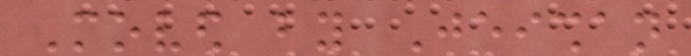Moved by Jeishan
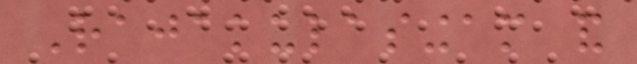Rajakulasingam and
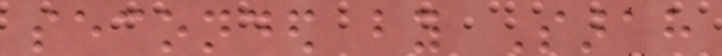seconded by Sarah
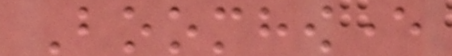Boomhowever
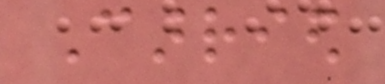Carried
